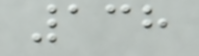138
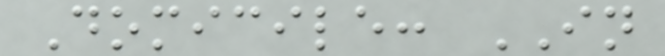Domicile: IN
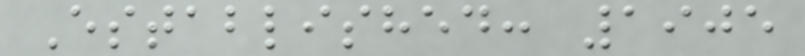Established: 1905
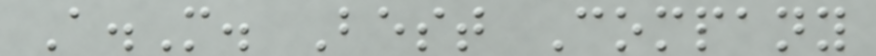A.M. Best Company
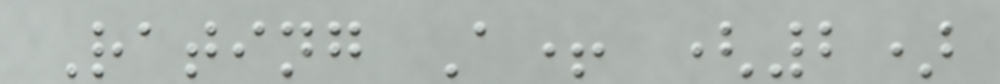Rating A+ (2)
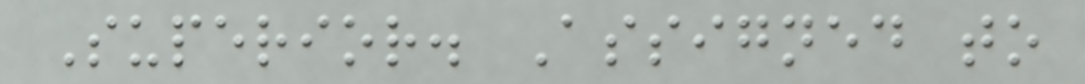Superior. Assigned to
